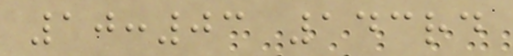10:03 143rd
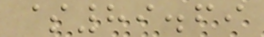$89.69
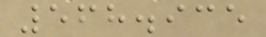568.935
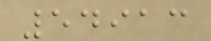54913
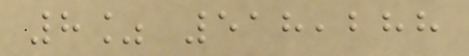8% 518,288
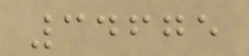34675
